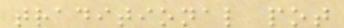traditional pot
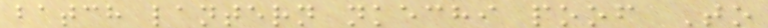batch lantern nkechi poof To
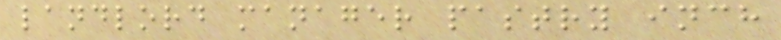landlord manager pastry inch
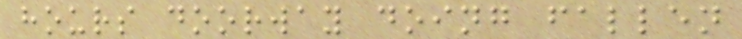hours doorway doing fallen
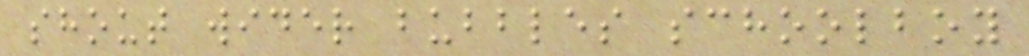shout wider bubbles schoolboy
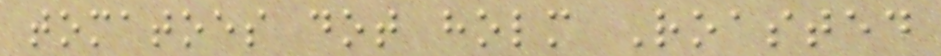tomatoes dot holm Roasted
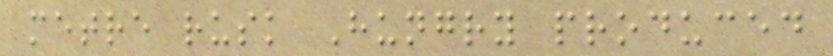metre rusk Hungry produced
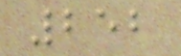252
